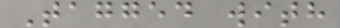Tagged with
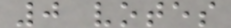0 votes
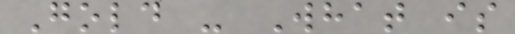Gold - What is
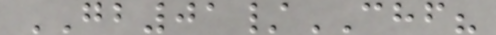GB01/CHF?
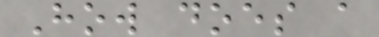How does a
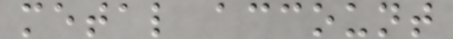metal account
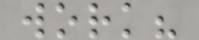work?
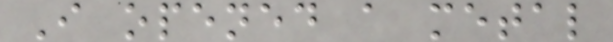I opened a metal
